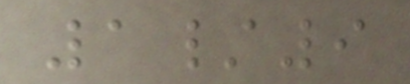1/9
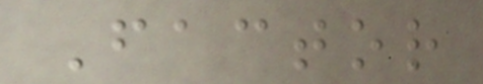Factor
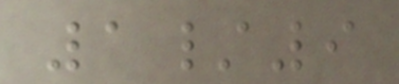1/9
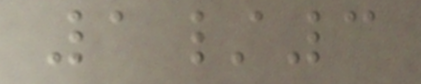1/3
